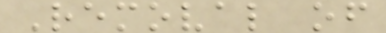Removal of
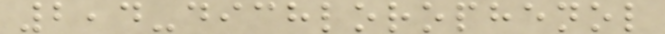2,4-dichlorophenol
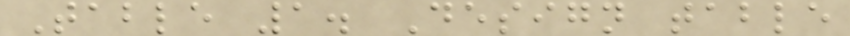Table 1. Design table
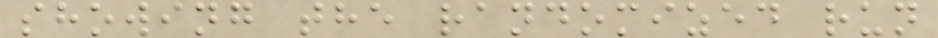showing the randomized run
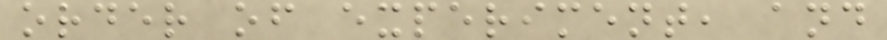order of experiment, and
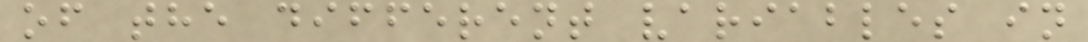of the different variables in
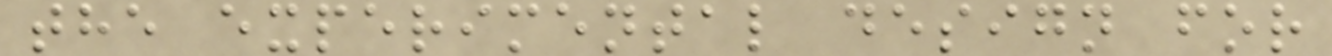the experimental design for
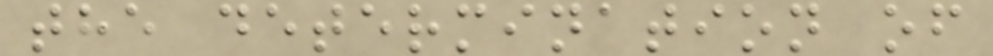the determination of
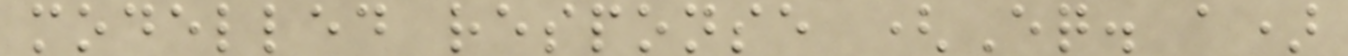modelled response (Eq. a)
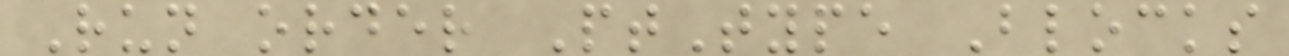Run order PtType Blocks
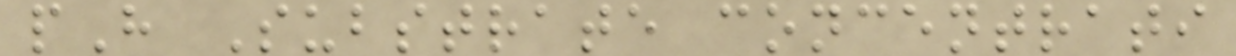pH Substrate concentrati
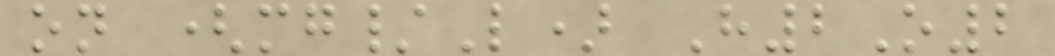on (mg/L) H2O2
